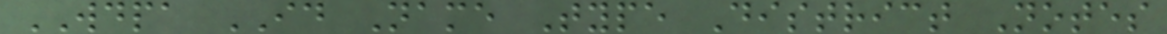WDPA ID Name Type District Notes
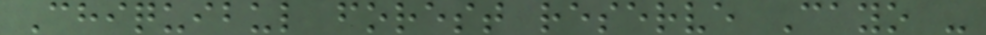Chiquibul forest reserve Cayo -
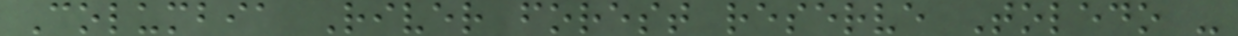Columbia River forest reserve Toledo -
